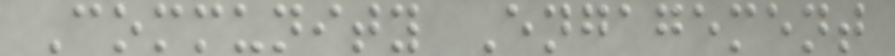Community Engagement
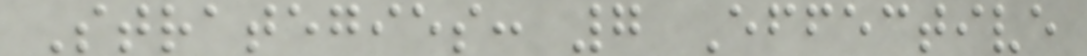Strategies: 7 Effective
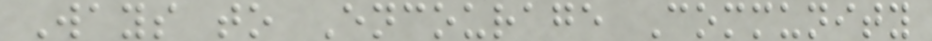Ways to Encourage Community
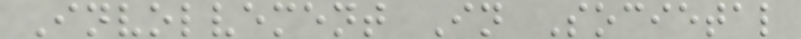Involvement In Societal
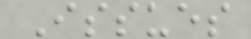Issues
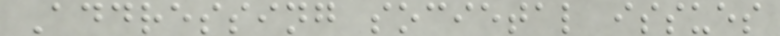Addressing societal issues
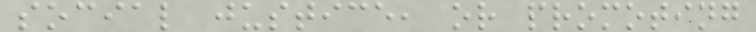social justice, or promoting
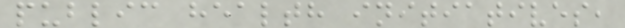public health initiatives,
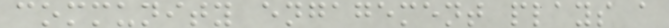community engagement plays a
